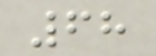68
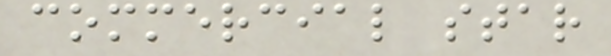commercial star
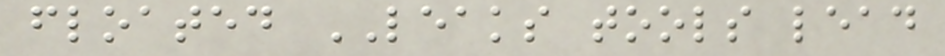floated LEAKS tools lead
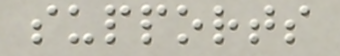supports
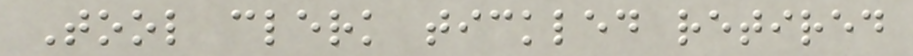Tool clerk tickled retired
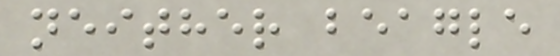neither beagle
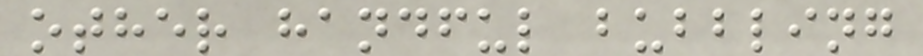other handful bubbling
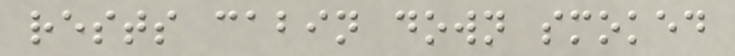rests cabin down smoked
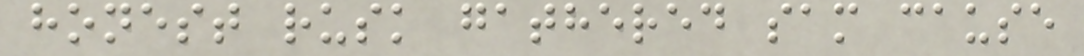honest rusk gathered sam cause
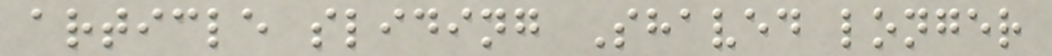article sliding Shaved longer
